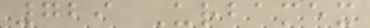729 Urbamex
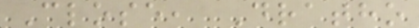Close, Dratho
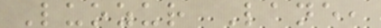Luozur Lane,
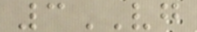3VG
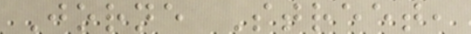Jorne Street,
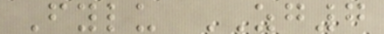Fylu ZG7
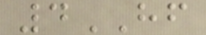4HF
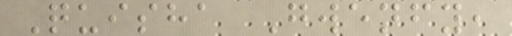Quisha Gwenfy,
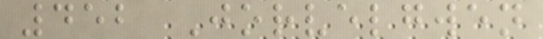452 Jorvelgwen
